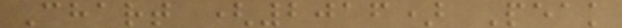Chart (2016) Peak
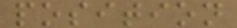position
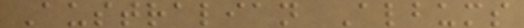Australian Albums
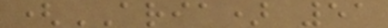(ARIA) 51
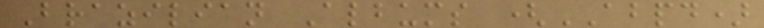Brazilian Albums (ABPD)
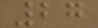27
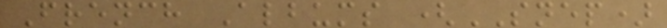French Albums (SNEP)
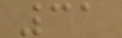31
